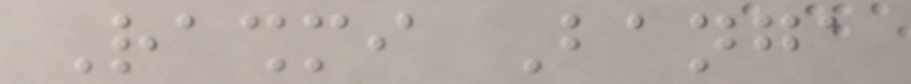Rashmi Banga
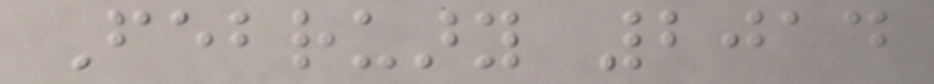February 2014
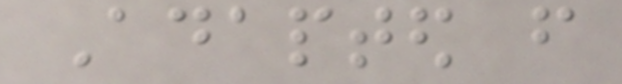Adapted from
